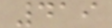419
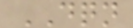DQN
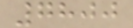7800
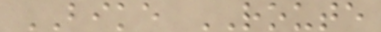BIKE ROUTE
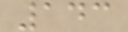143
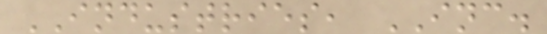INDUSTRIES, INC.
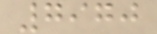7970
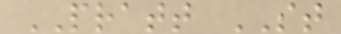PRATT ST
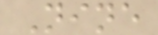Nine
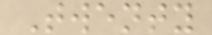Twenty
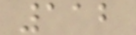112
